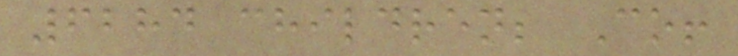6284 children; Co!
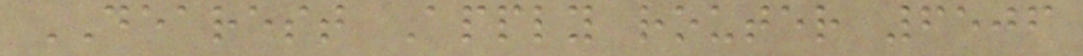DEAREST Apply router 6506
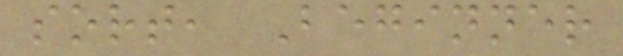sort, Beginner
